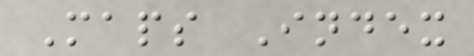Maps Index
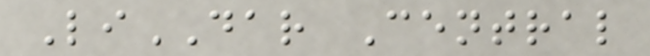LiDAR Central
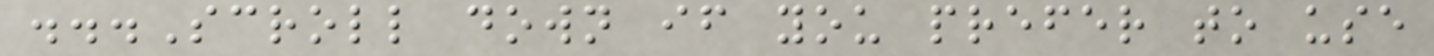...Scroll down if you prefer to use
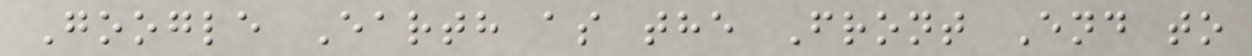Google Earth as the Front End to
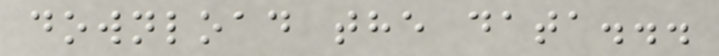download the data...
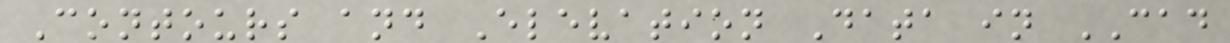Contours and Elevation Data in CAD
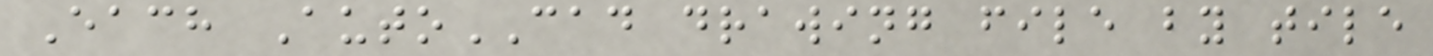Each AutoCAD drawing file by tile
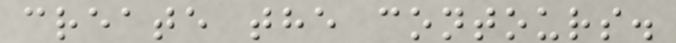create the contours.
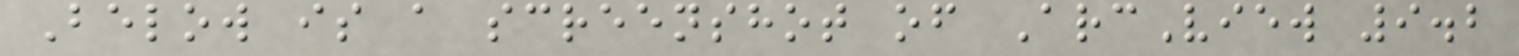Below is a screenshot of ArcView 9.2
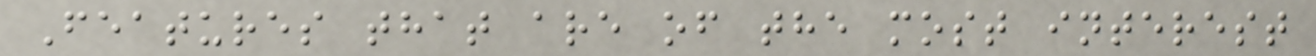Features that are of the most interest
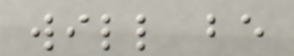will be
